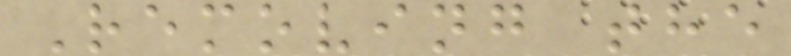Removing the
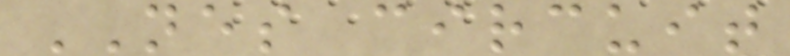NES circuit
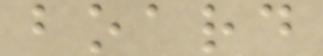board
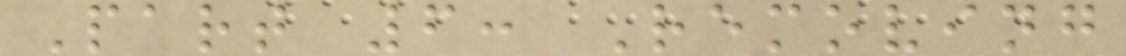Part 6: Removing
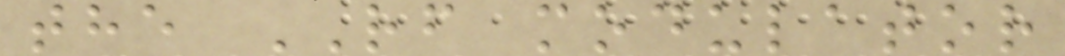the RF modulator
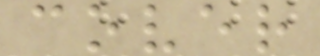cover
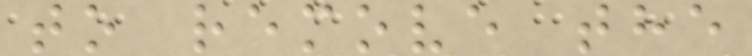to remove the
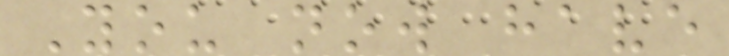You now have
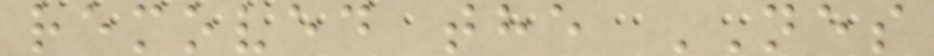removed the NES
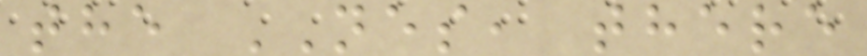the NES, there
